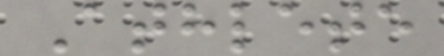Athlete
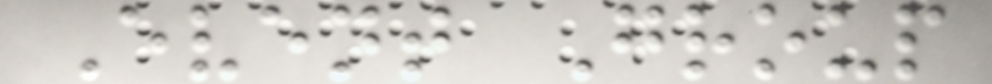Event Group
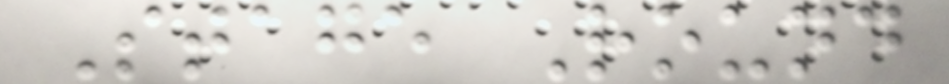Stage Round
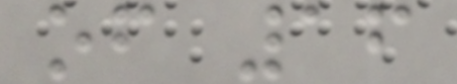of 16
